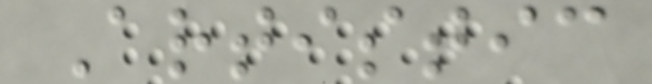Artistic
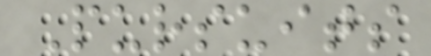Pursuits
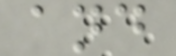and
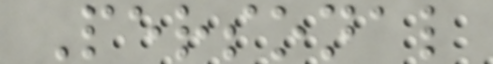Personal
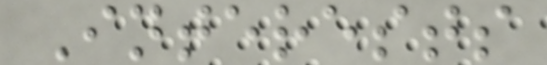Interests
